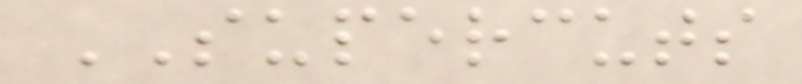SUPERCUTS
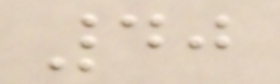40
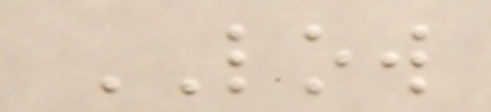LOW
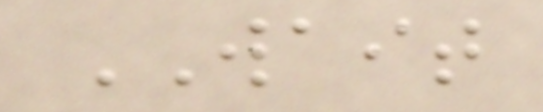WAIT
